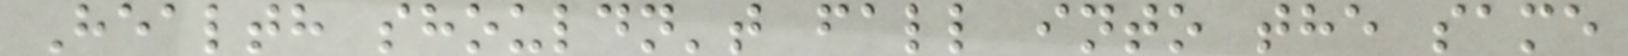Health shouldn't fall into the same
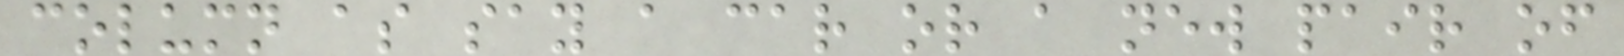column as say a car or a new pair of
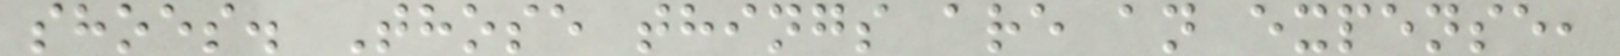shoes. Those things are an expense,
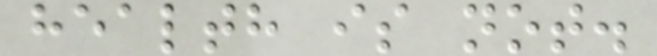health is not.
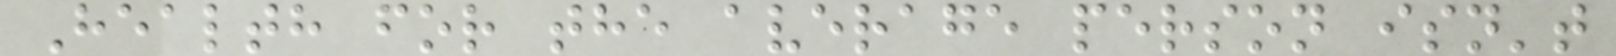Health for the average person isn't
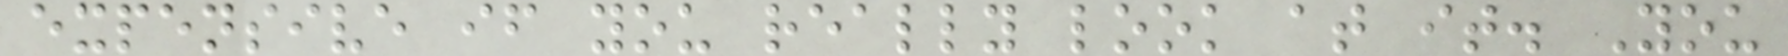expensive if you really look at it. You
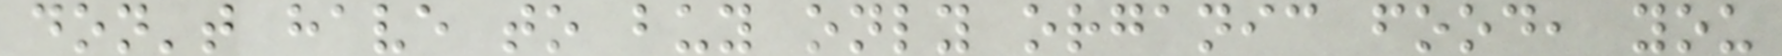don't have to buy only organic food, you
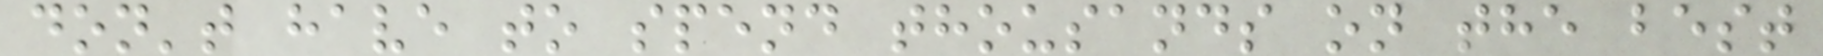don't have to spend thousands on the best
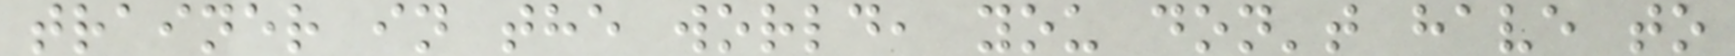trainer in the world, you don't have to
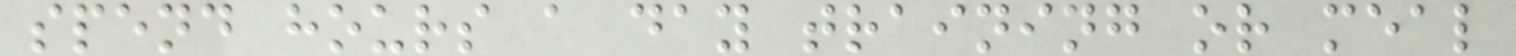spend hours a day training or meal
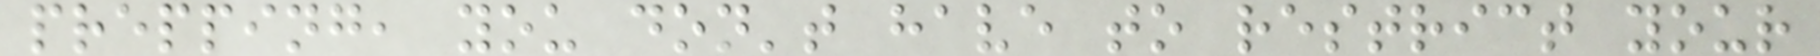prepping, you don't have to restrict your
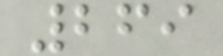269
